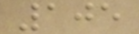105
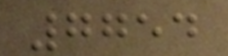7754
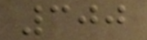300
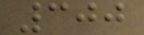300
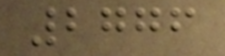2776
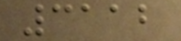3112
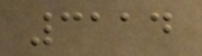3114
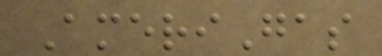AmeriGas
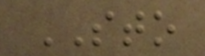STO
